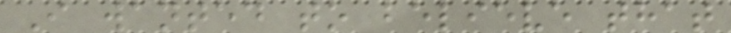I wanted to believe that
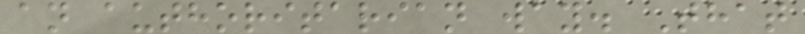an authoritarian way. That
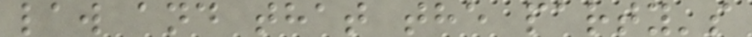law and that the party's
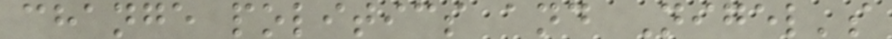change politics and Nigel's
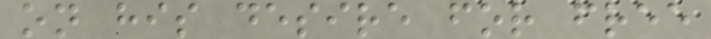on his desire for free
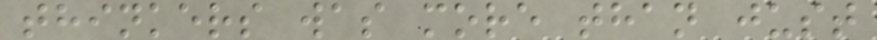thinkers was more than just
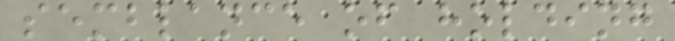semblance of holding
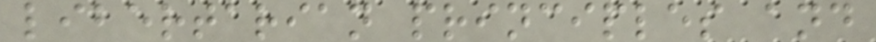libertarian principles and
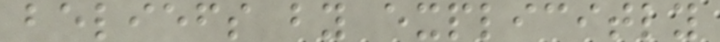beliefs by explicitly
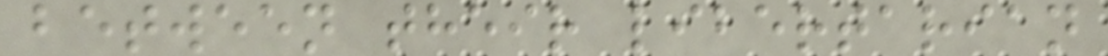between their libertarian
